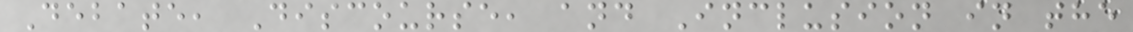Debate, Discourse, and Inclusion in the
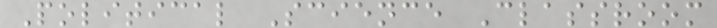Political Science Classroom
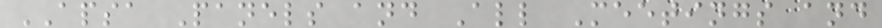APSA Panels and All Meetings and
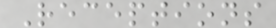Receptions
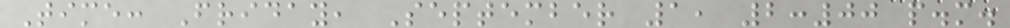Time: Friday, September 1, 2:00 p.m.
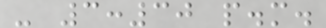- 3:30 p.m.
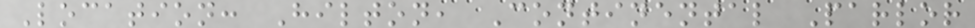Location: Hilton, Continental Parlor
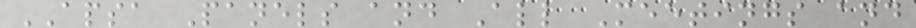APSA Panels and All Meetings and
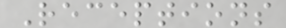Receptions
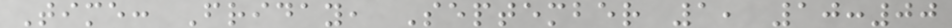Time: Friday, September 1, 10:00
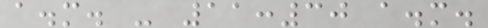a.m. - 11:30 a.m.
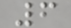6
